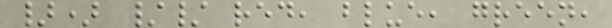}) // red, blue, green,
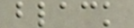black
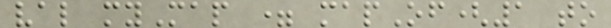val myMap = mapOf(1 to
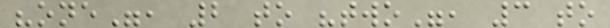"one", 2 to "two", 3 to
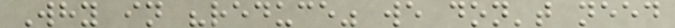Why in "reduce" we don't need
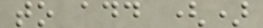to add ()
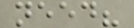need?
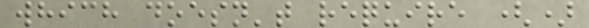which doesn't require ()
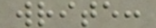write:
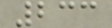233
